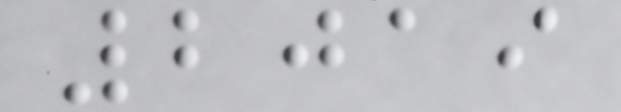2019
